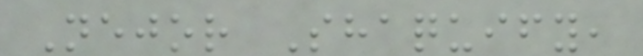Nejor Shaquify,
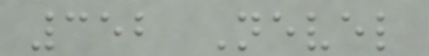352 Nevel
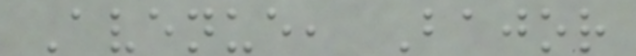Avenue, Bajor
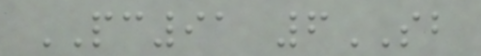PC91 6SB
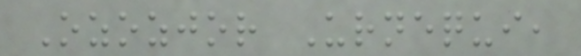Ozozjor Urnequi,
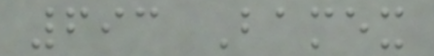693 Bamex
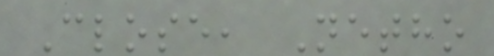Close, Netho
